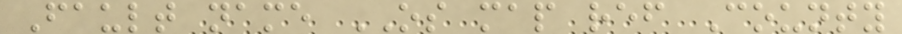Fault name OS map ref County
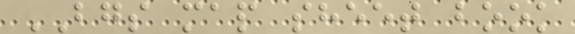BGS map sheet book
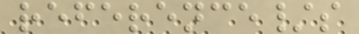reference/s
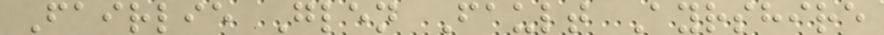Fairlie Glen Fault Ayrshire
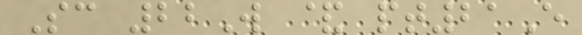Sc 22W & pt21E
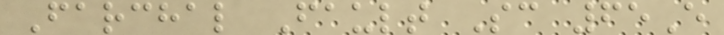Farchal Fault Sc 65E
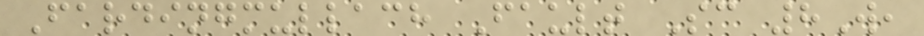Fardingmullach Fault Sc 8W,
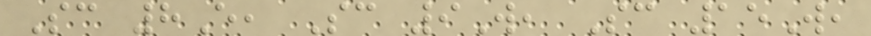Sc 8E, Sc 9W, Sc 15W,
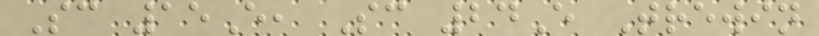Sc 15E, Sc 24E Trewin
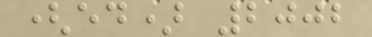(ed) 2002
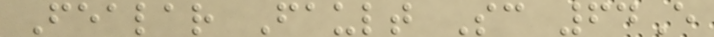Fealar Fault Sc 64E
